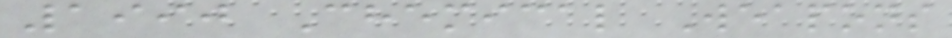1990 Chemical Weapons
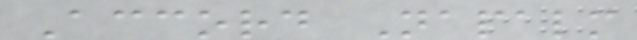Accord Napalm
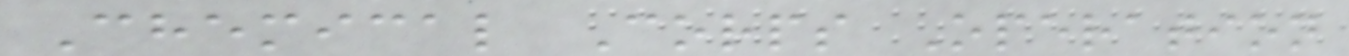Chemical Corps Operation
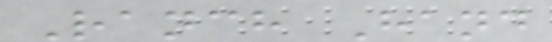Ranch Hand
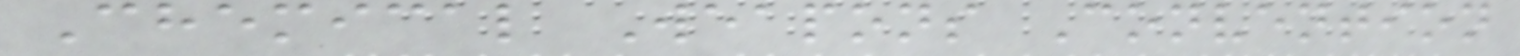Chemical Weapons Convention
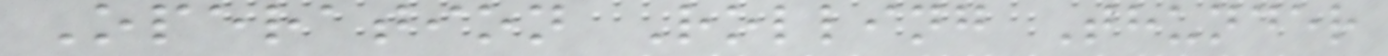Operation Rolling Thunder
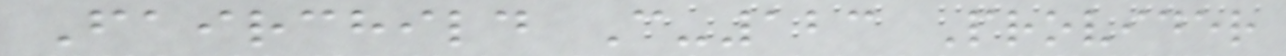Fairchild C-123 Provider
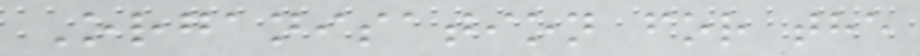Organisation for the
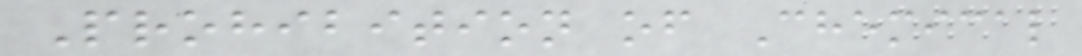Prohibition of Chemical
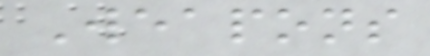Weapons
